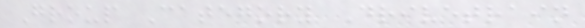Group Category Drivetrain
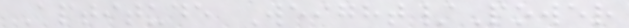Aptitude Weight/Power
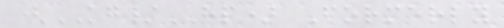(KG/HP) Formerly
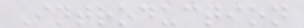Introduction
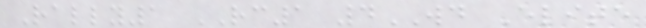Rally1 RC1 4WD Elite
